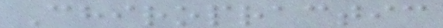Chiropractic
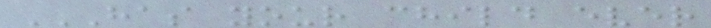HAS YOUR CHILD EVER
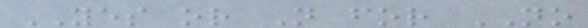YES or N for NO
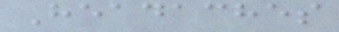Headaches
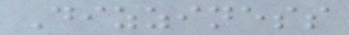Dizziness
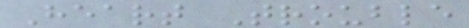Heart Trouble
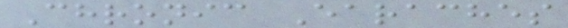Chronic Earaches
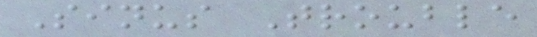Sinus Trouble
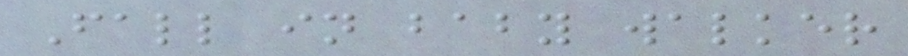Fall in baby walker
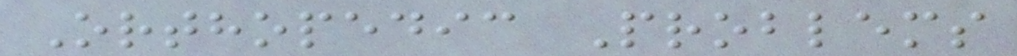Orthopedic Problems
